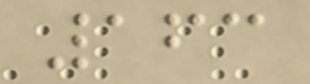163
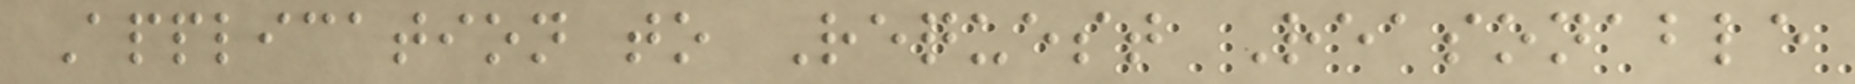Application to Request Reasonable
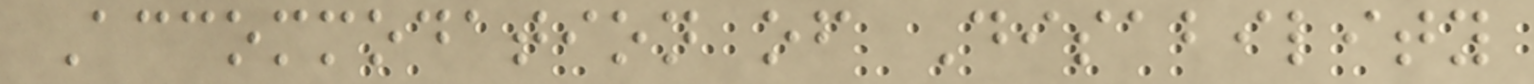Accommodation of Disability
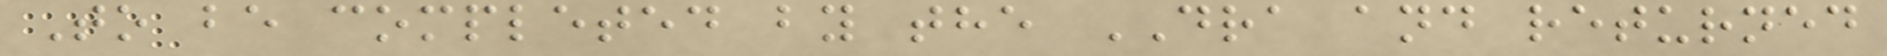To be completed by the DRA and returned
